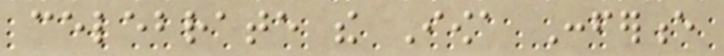celebrate the Iowa Conference
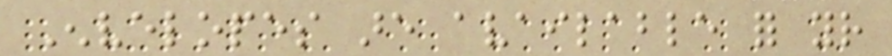Envelopes are available for your
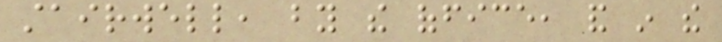stairwell, by the office, and in the
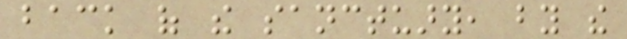back of the sanctuary, by the
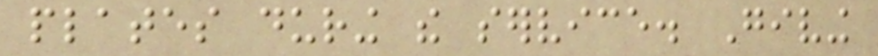plates during the service. Giving
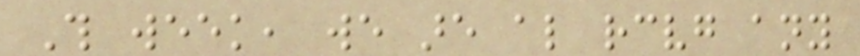This week, we are also receiving any
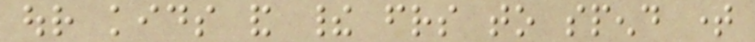our kids and their friends to spend time
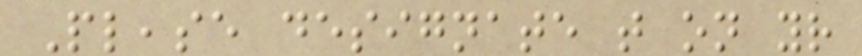Please designate that on your
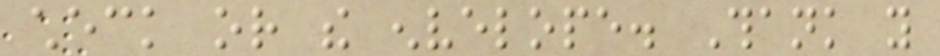check or the envelope. Thank you
